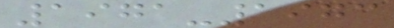1971-1973
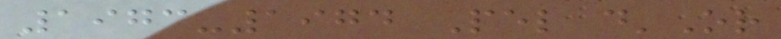1973-1974 Pel d'Or
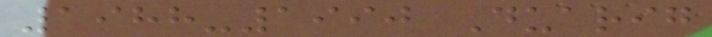1988-1990 Duarig
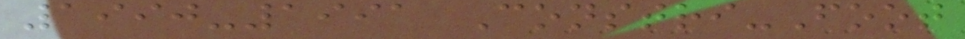1990-1991 Constri-Foot
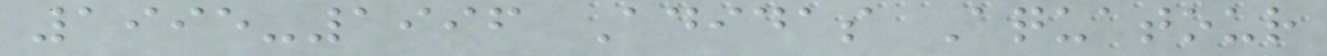1995-1996 Adidas Aquatour
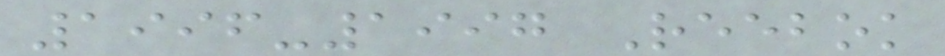1996-1997 Reebok
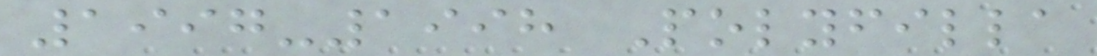1997-1998 Polyfilla
